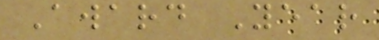Award Year
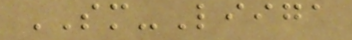SM-Liiga
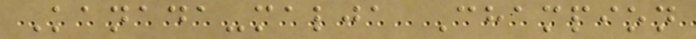Kanada-malja Champion
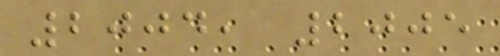2004, 2005
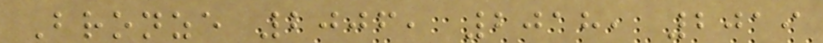Bronze 2006, 2018, 2019
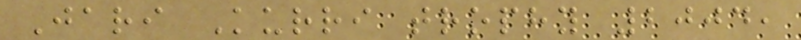Jari Kurri trophy 2004,
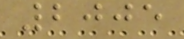2005
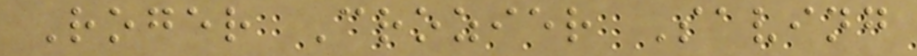Roger Crozier Saving
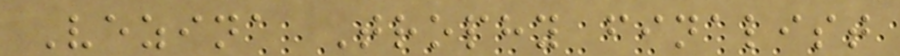Vezina Trophy finalist
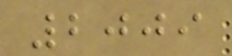2009
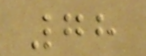78
